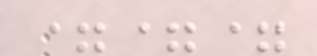===
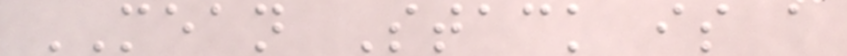MEAN Stack is a
